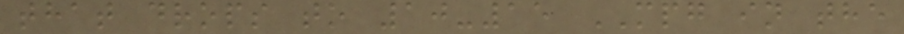that drops to 10-15 MPG in the
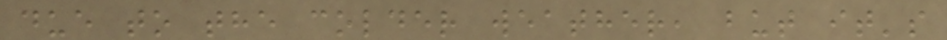due to the colder weather, but it's
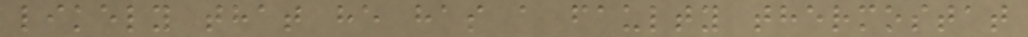likely that he has a faulty thermostat
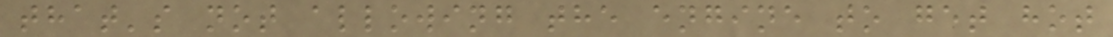that's not allowing the engine to get hot
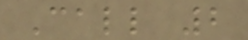Call 2
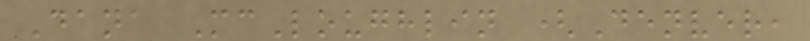Dana McLoughlin (Denver,
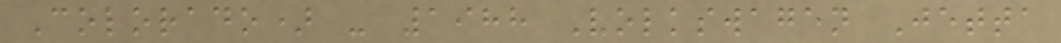Colorado) - 1988 Volkswagen Jetta
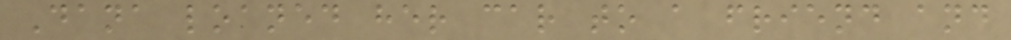Dana loaned her car to a friend and
